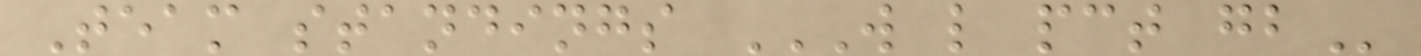Team standings W L PCT GB
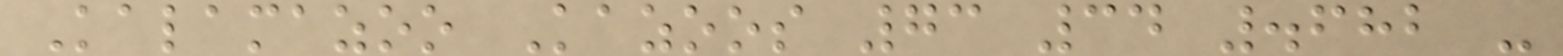Kalamazoo Kazoos 73 34 .682 -
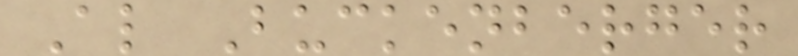Al Buckenberger
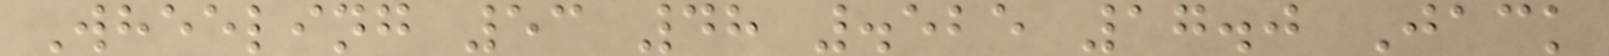Wheeling 53 48 .525 17.0 Jack
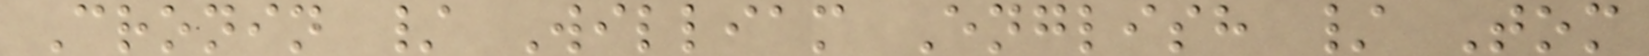Cronin / William English / Tom
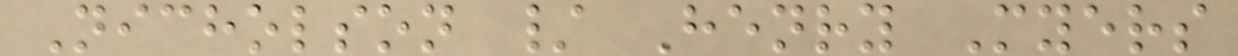Nicholson / Henry Myers
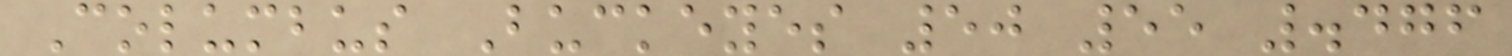Columbus Buckeyes 50 55 .476
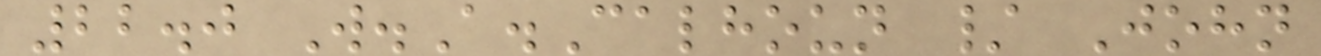22.0 W.A.Calhoun / John
